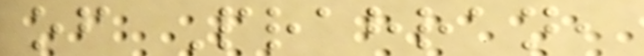of Prahran,
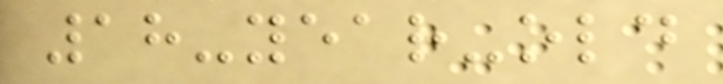18-year-old
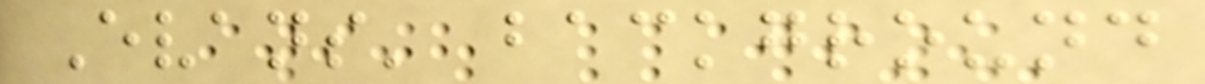Evans' background
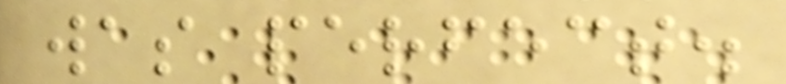was perfect.
